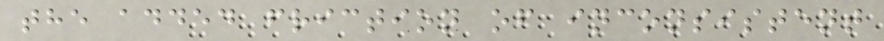the added friction of inconsistent
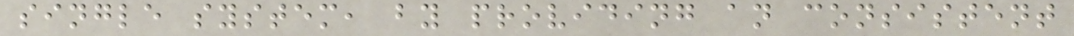single system, by providing an consistent
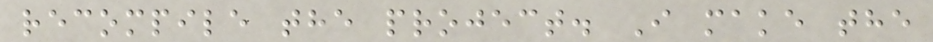recompile the project. I make the
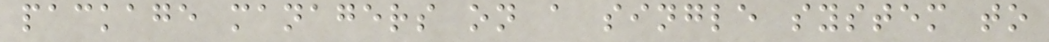package managers on a single system to
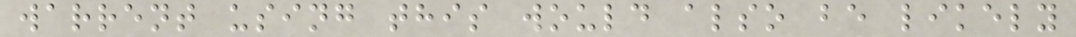warrent using this would also be likely
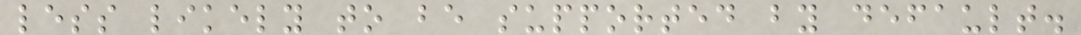less likely to be supported by default.
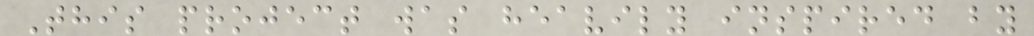This project was heavily inspired by
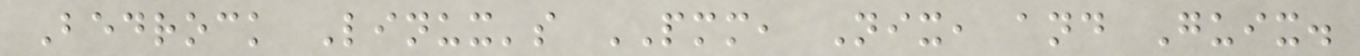Bedrock Linux's PMM, Nix, and Guix.
